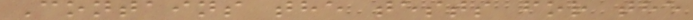Contains the tests for the
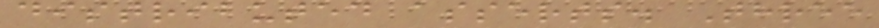distributed asserts. Three
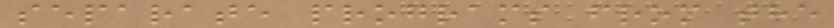separate programs from the
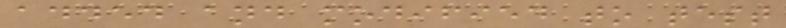added and modified to test
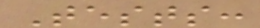Tests:
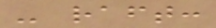- raft:
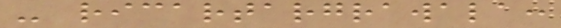- ricartargrawala:
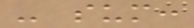- sum:
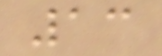13
